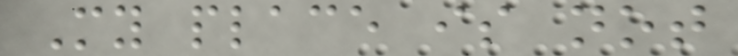My place is not
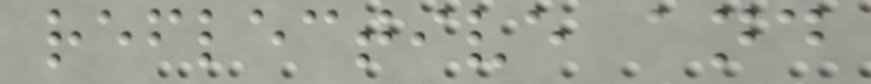reflective and
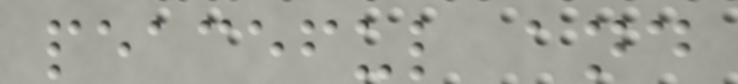peaceful and
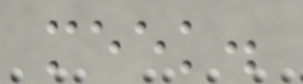meek.
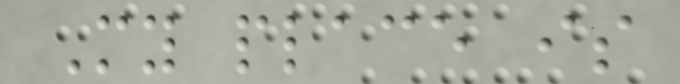My place is
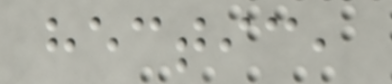hectic,
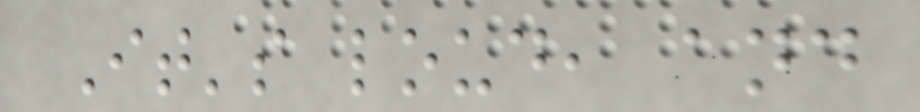It's loud, and
